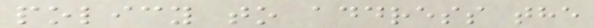policy to address the
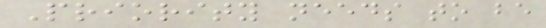Priority needs to be
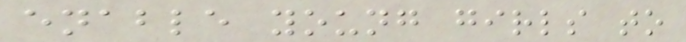enable young girls to
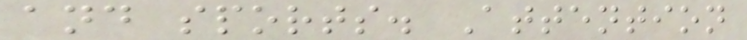and sports. Attention
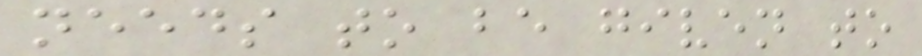needs to be given to
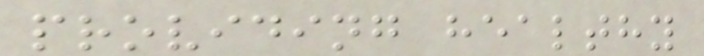providing healthy
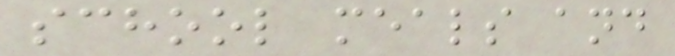school meals and
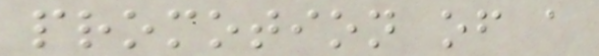promotion of a
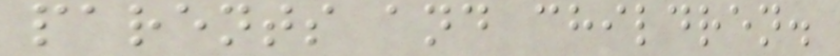parents and children.
